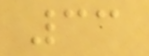33
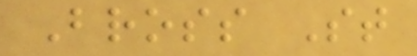Bross St
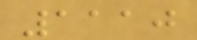1110
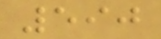590
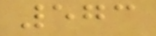573
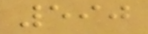590
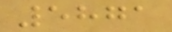5871
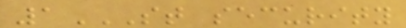1ST SECURITY
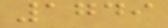1749
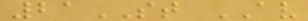21ST AV
